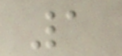1
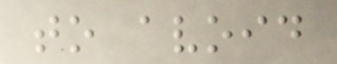to avoid
